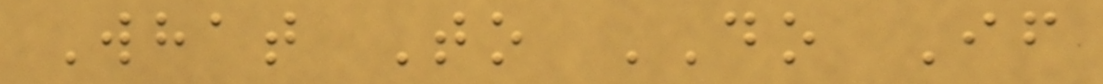What To DO If
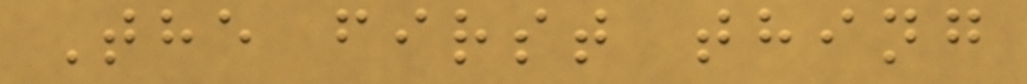The first thing
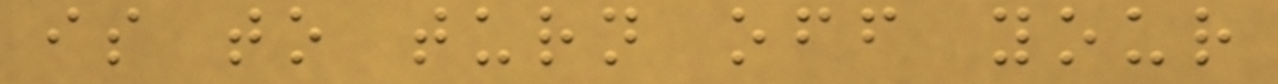is to turn off your
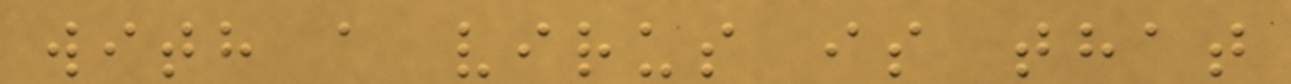with a virus is that
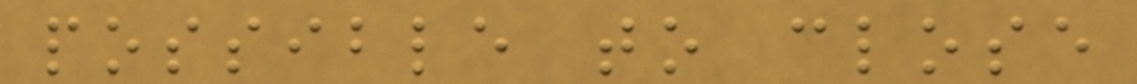possible to close
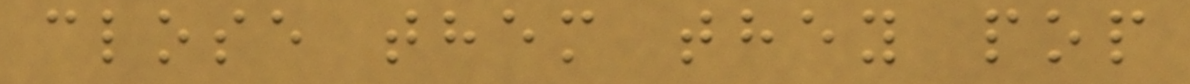close them they pop
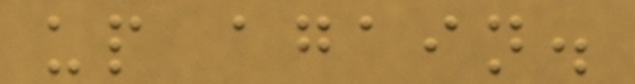up again.
